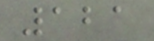121
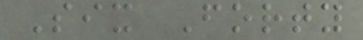Six Forty
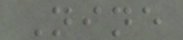Nine
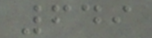649
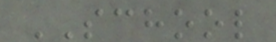SCHOOL
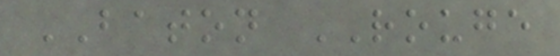BATON ROUGE
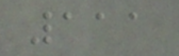111
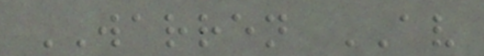WARREN AV
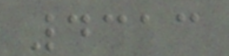4313
